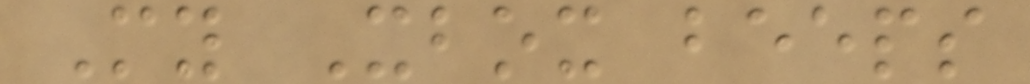My Xbox beeps
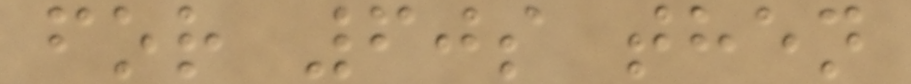for 60s then
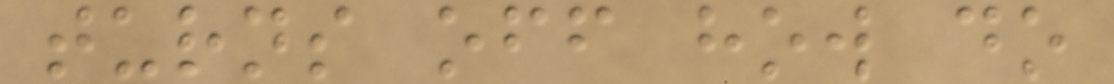turns off how do
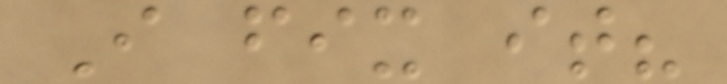I fix it?
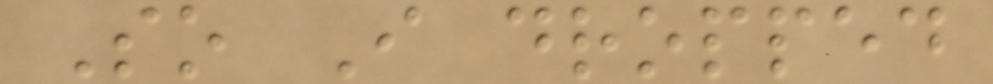So I dropped
